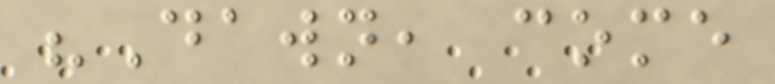"Dawn, come
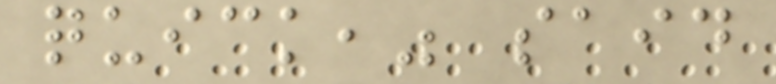quick," said
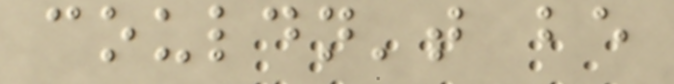couldn't be
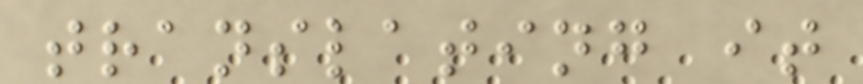translating it
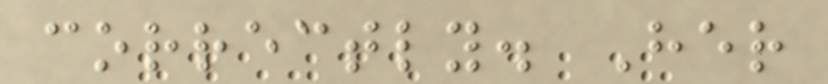correctly. Her
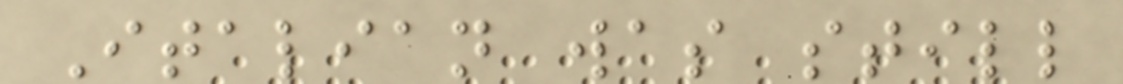Italian was still
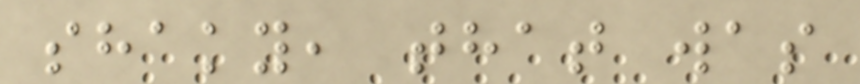shaky, that was
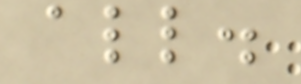all.
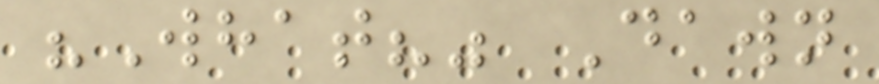"What?" Dawn
